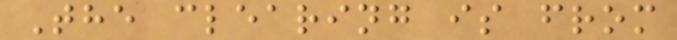The clearing is from
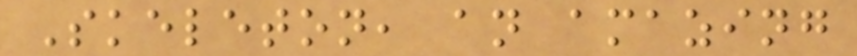Skeleton, an amazing
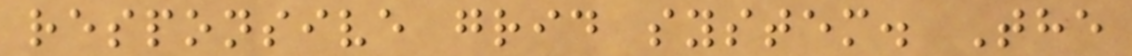responsive grid system. The
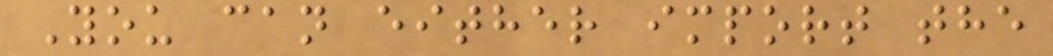You can either import the
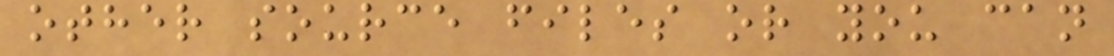other source files or you can
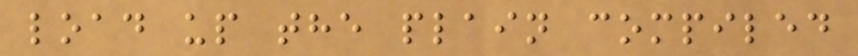load up the plain compiled
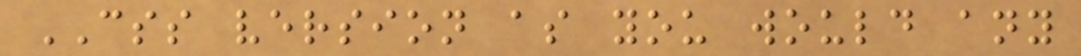CSS version as you would any
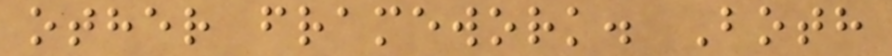other framework. Both
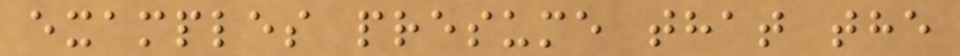examples presume that the
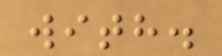with.
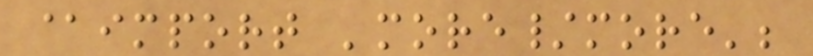@import 'more/more';
